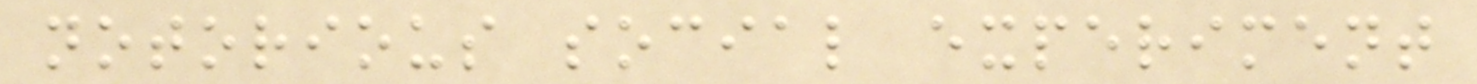notorious social experiment
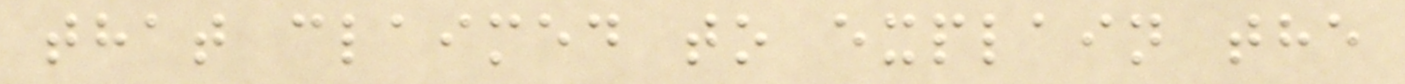that claimed to explain the
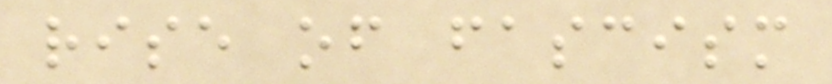rise of fascism
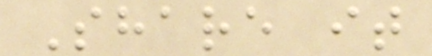Share it
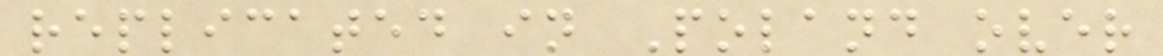replicated in Poland over
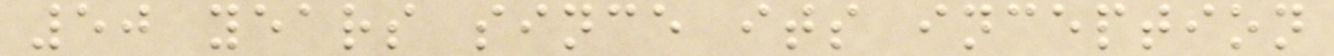50 years since its inception
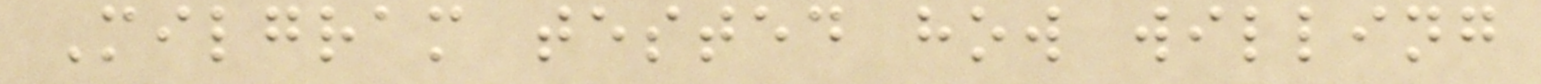Milgram tested how willing
